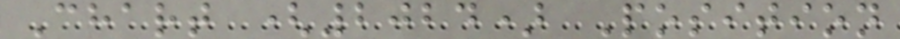Chart (2024) Position
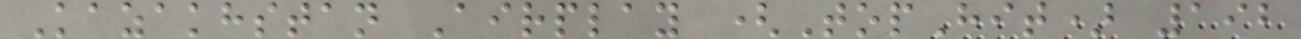Kazakhstan Airplay (TopHit) 192
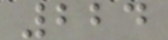224
